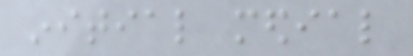initial medial
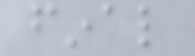final
